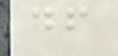df
